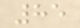85
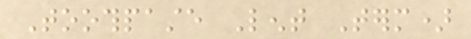Toothpaste Lent Term)
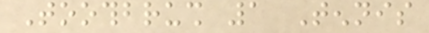Toothbrush 1 Tennis
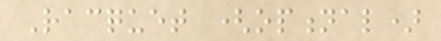Racquet (optional)
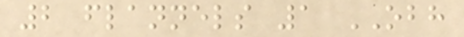2 flannels 1 OBH
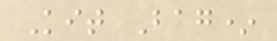Kit Bag*
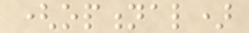(optional)
